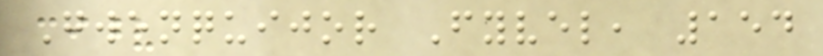Gwenquijor Fyvel, 154
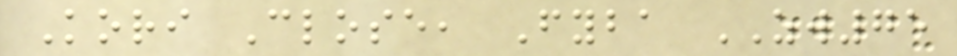Kori Close, Fyba ZW75
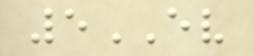5EV
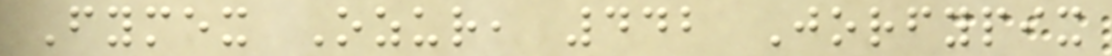Fymex Ozur, 442 Jorfypix
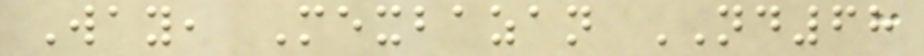Way, Mexbazan ND68
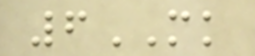6MK
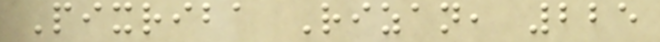Pixriba Rizan, 225
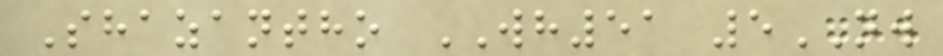Shazantho WH51 5NW
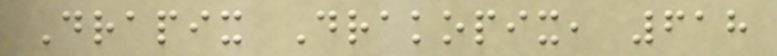Drapix Drakopix, 618
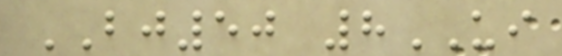BJ50 8UI
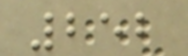252
